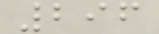296
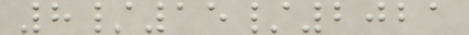8/15/2021
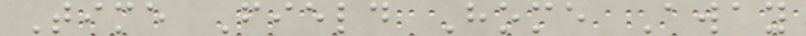Time Field Home Away
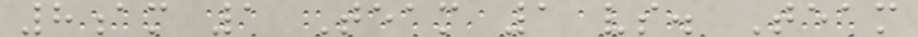8am 1 Team 1 vs. Team
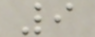9
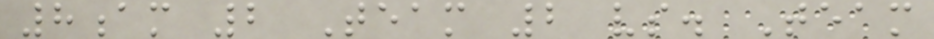8am 2 Team 2 vs. Team
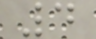4
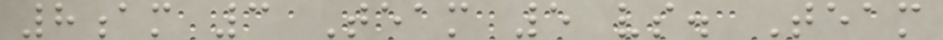8am 3 Team 5 vs. Team
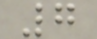7
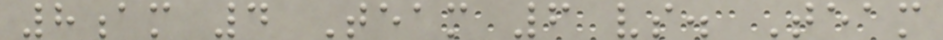8am 4 Team 6 vs. Team
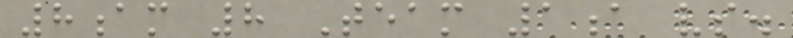8am 8 Team 1a vs.
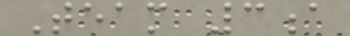Team 3a
